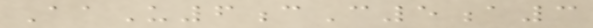AaU6cC5a3
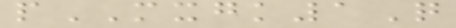pMXGK1Q
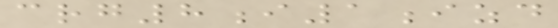crg8i1izd
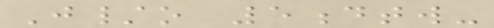J/o 5dtw-
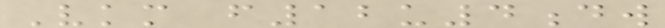Vkm f12u4dw
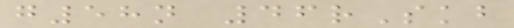g58n 46rSkb
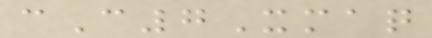cC7Xmaq
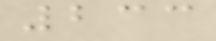233
